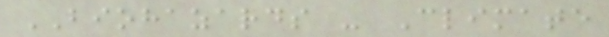BIOHAZARDS - Climate
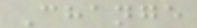Change
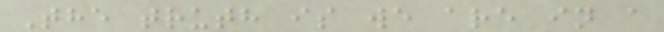The truth is we are in a
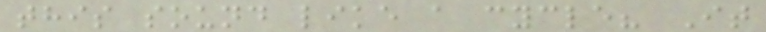this sound like a cycle? It
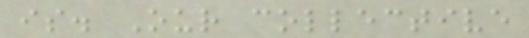is. Our collective
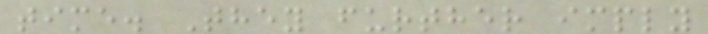time. They further imply
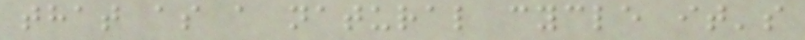that as a natural cycle it's
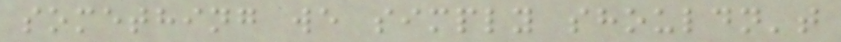something we simply shouldn't
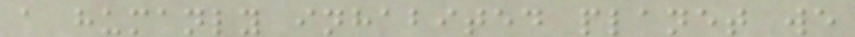a humanly inhabited planet we
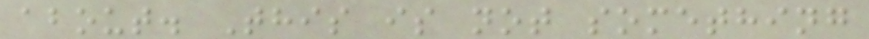about. This is not something
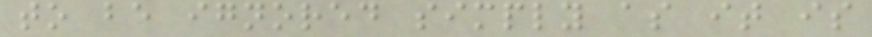to be ignored simply as it is
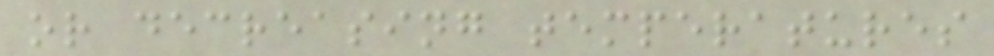or decreasing temperatures
